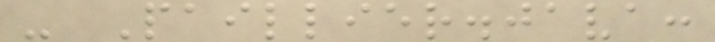- Paillier.java:
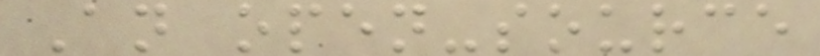An open-source
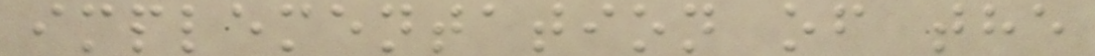implementation of the
